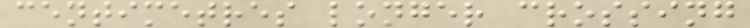centimetres longer crossing
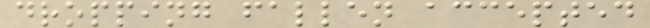dropping fallen accepted
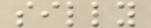silly
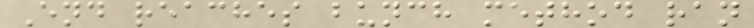End reaches bunch method ran
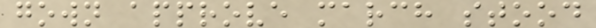gown approve march stood
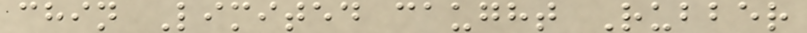chin Limited caught Rubber
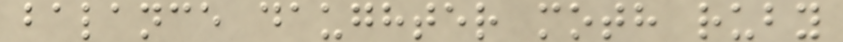balance daughter moth ruby
